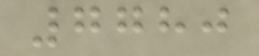7780
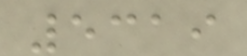5319
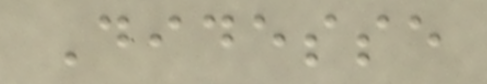Didesse
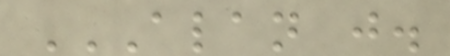ALAN J.
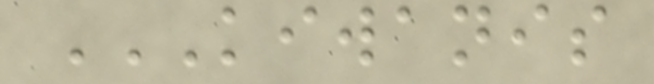KIWANIS
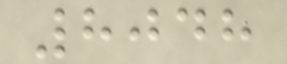8048
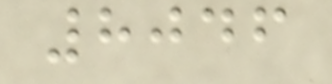8046
